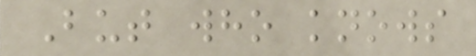But who knows
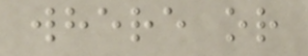where or
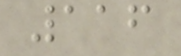116
